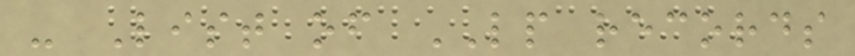- List of LP records
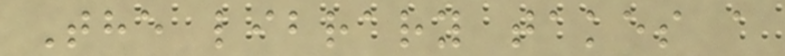The library takes a
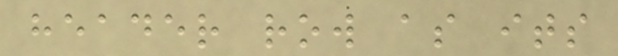header row as its
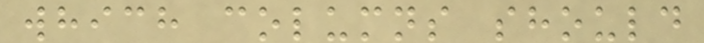which columns should
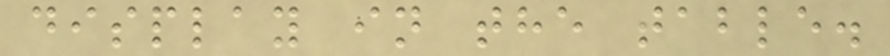display in the table.
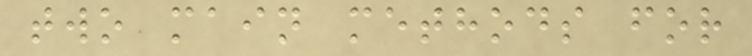two main methods for
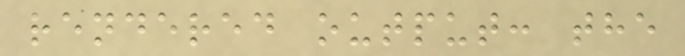rendered output: the
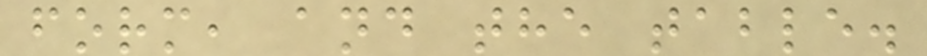form, and the table.
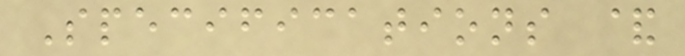Specifications &
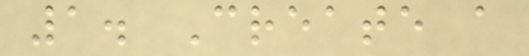1. Create a
